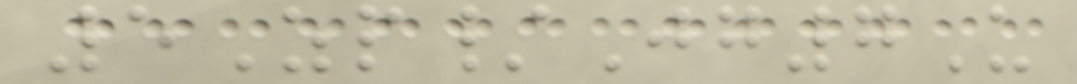5Zp/Jg7U
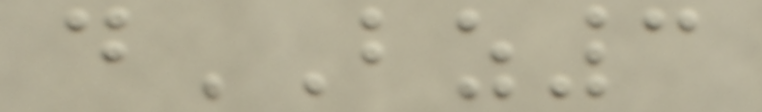dBZ3
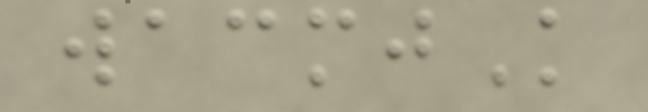wacmjK
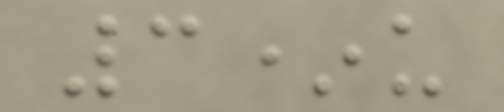3*u
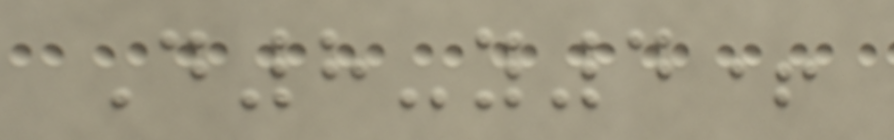D8-y4+
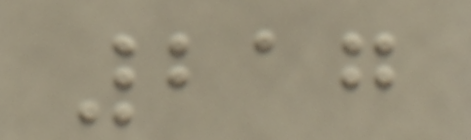217
